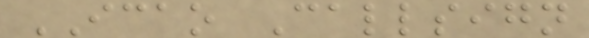ICAO Callsign
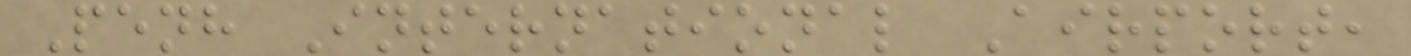Penh International Airport,
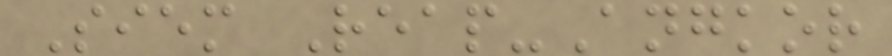Siem Reap-Angkor
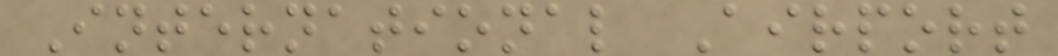International Airport
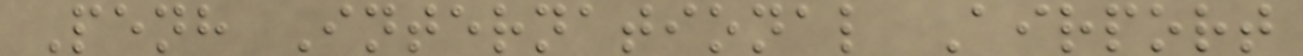Penh International Airport
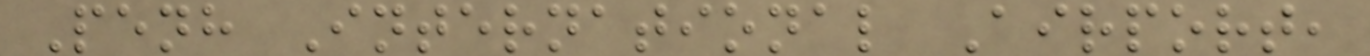Penh International Airport,
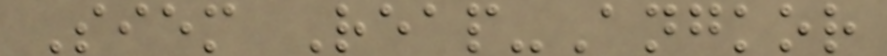Siem Reap-Angkor
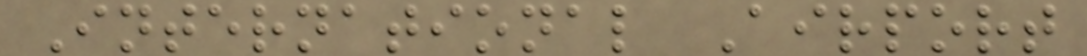International Airport
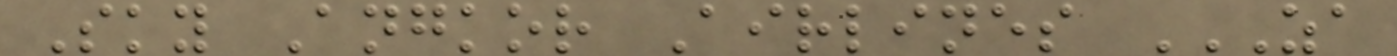Sky Angkor Airlines ZA
